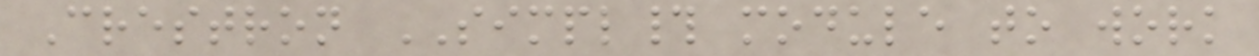Crestron SIMPL# module to work
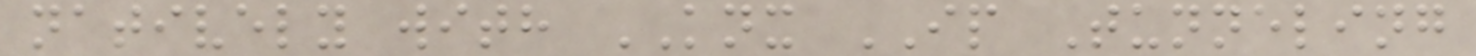natively with KNX IP Tunneling
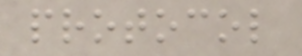protocol
